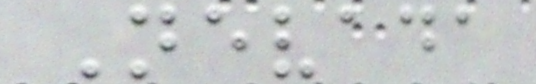Nevada
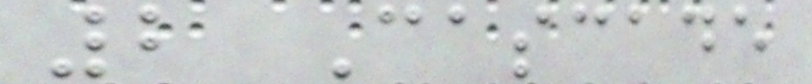2 Cascade
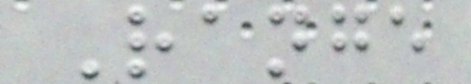Range
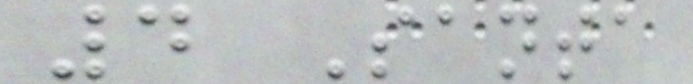4 Santa
